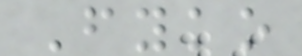Fyko
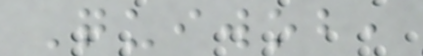Quiwob,
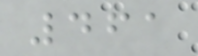461
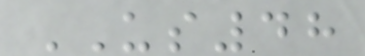US48
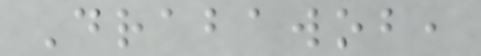Drabawob,
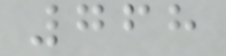768
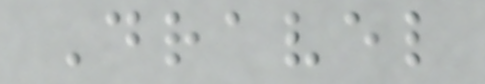Dravel
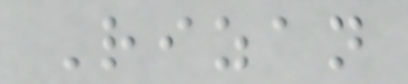Rizan
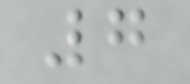7
